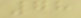78
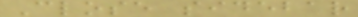Close sidebar
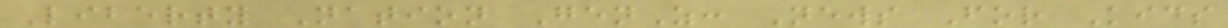Liberty Nation GenZ: News For Kids
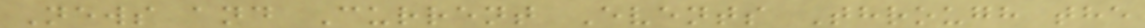News and Current Events Through the
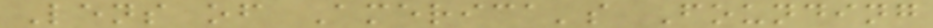Lens of America's Founding
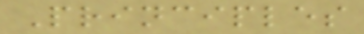Principles
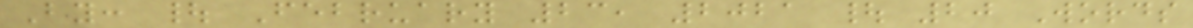By: | February 23, 2021 | 20 Words
